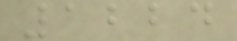1224
